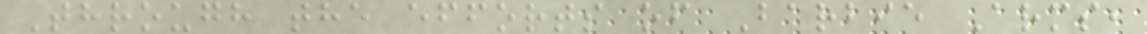Through the efforts of Barbie Arms,
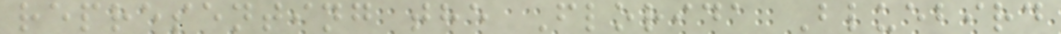representing the Florida Bluebird
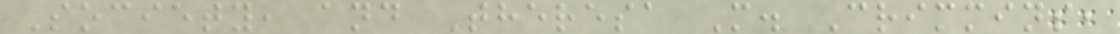Society, and Theresa M. Crimmins,
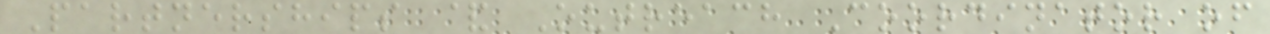Partnerships & Outreach Coordinator of
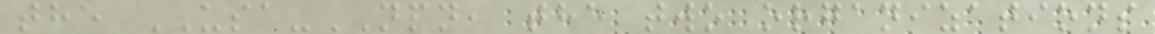the USA-NPN, the two organizations
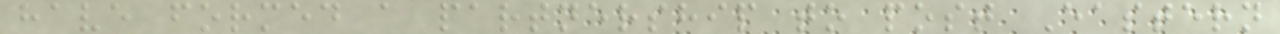have formed a partnership to post Eastern
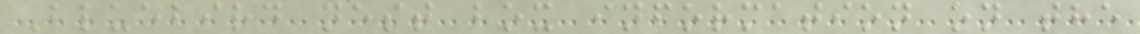Bluebird nest box information on the
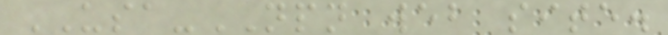USA-NPN web site.
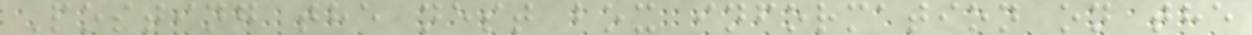Posting the nest box information on the
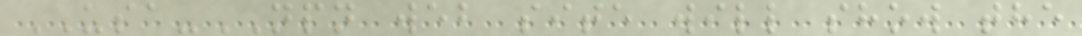USA-NPN web site will show the
